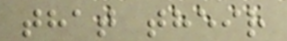that their
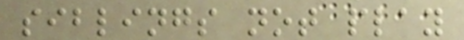siblings not play
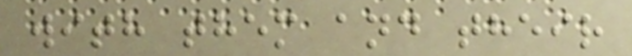with them and their
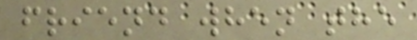friend when the
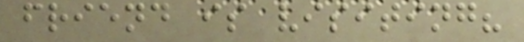friend is visiting?
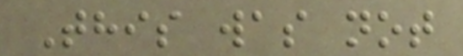This was not
